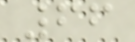66
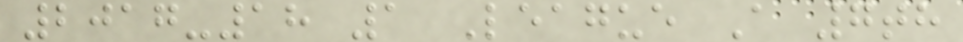2017-18 1 League A 7th
